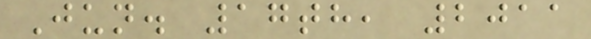Jun. 17th, 2011
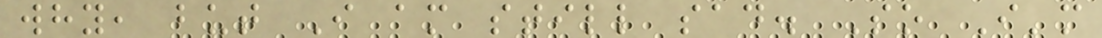why, but I am still sad. So I'm
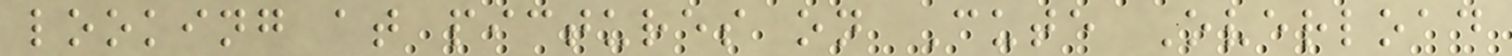looking at pictures on Cute Overload
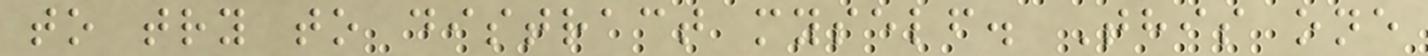to try to distract myself. This one
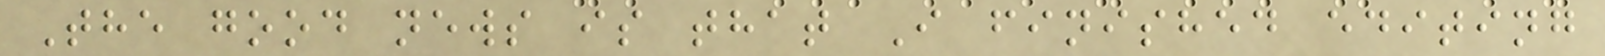The good news is that I finished editing
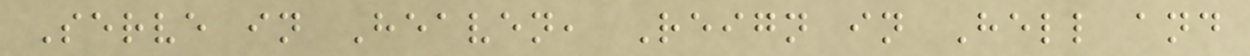Serve in Heaven, Reign in Hell and
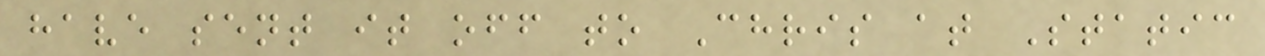have sent it off to Chris at Static
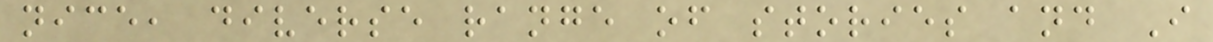nice, diverse range of stories and I
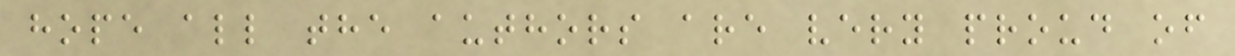hope all the authors are very proud of
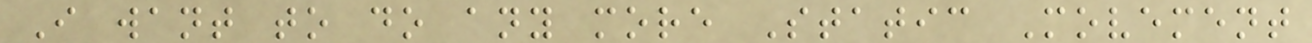I want to do any more Static Movement
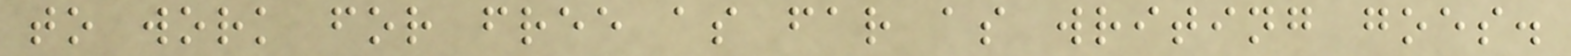to work for free as far as writing goes.
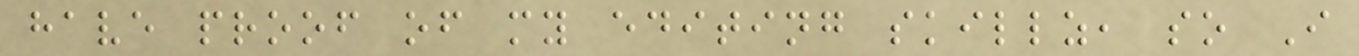have proof of my editing skillz, so I
